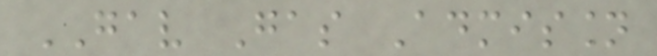GAV Gas Admission
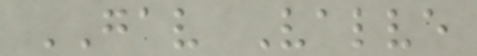GAV Valve
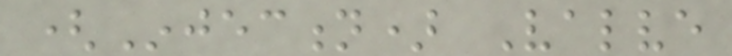(Injection) Valve
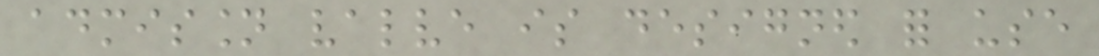admission valve is designed for use
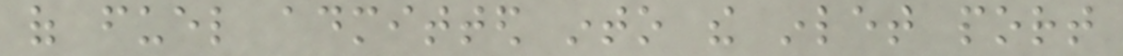of fuel admitted into the inlet port
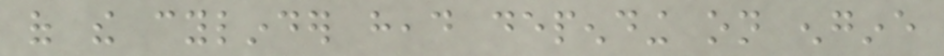of the cylinder head depending on engine
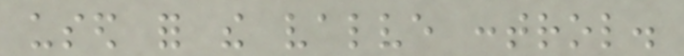used for the valve control.
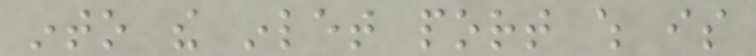into the inlet port which is
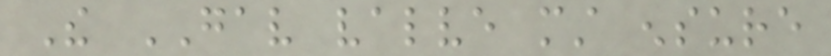The GAV valve must ensure
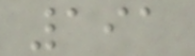191
